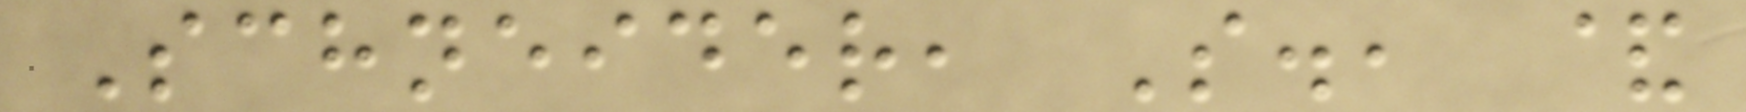Schneider, S., &
